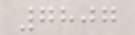7807
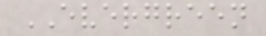EVERGREEN
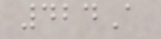424A
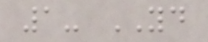1- YD
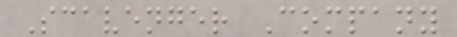Scavenger Company
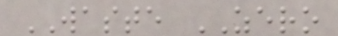WASTE ZERO
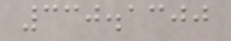330.1300
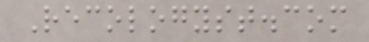Recologyst.com
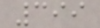399
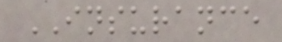INSURANCE
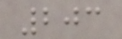203
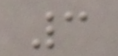3
